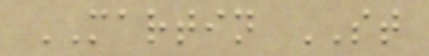MARTIN ST
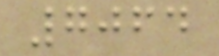7064
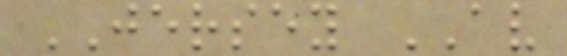JERSEY AV
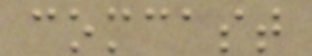comcast
